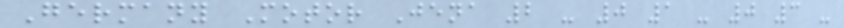Germany Motor Jena 2 - 0 1 - 0 3 -
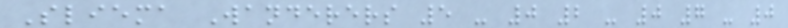Sliema Wanderers 5 - 0 2 - 0 7 - 0
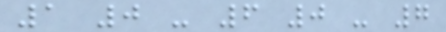1 0 - 6 0 - 7
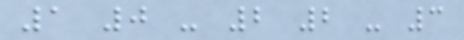1 0 - 2 2 - 3
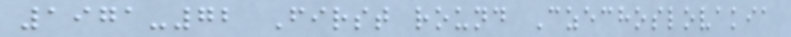1971-72 First round Czechoslovakia
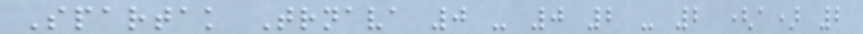Spartak Trnava 0 - 0 2 - 2 (a) 2
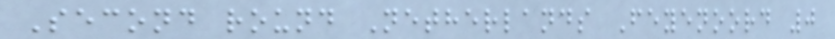Second round Netherlands Feyenoord 0
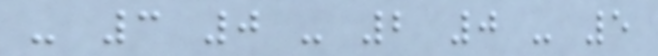- 3 0 - 2 0 - 5
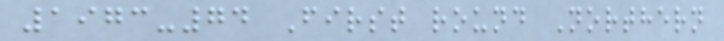1973-74 First round Northern
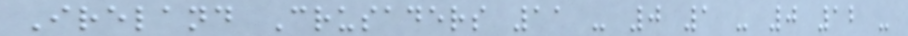Ireland Crusaders 11 - 0 1 - 0 12 -
